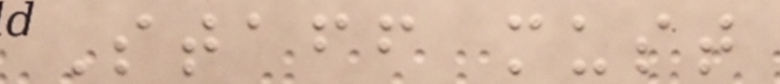Staff must
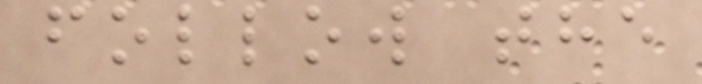follow the
